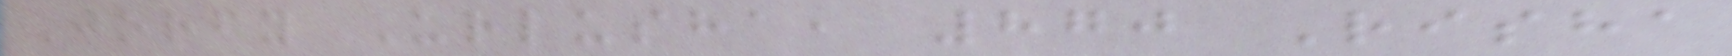Jorfy Urlusha, 870 Risha
